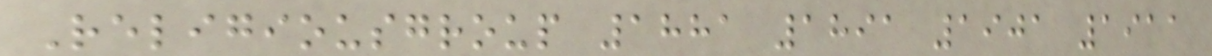Religiousgroup 1881 1891 1901 1911
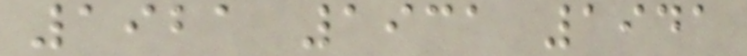1921 1931 1941
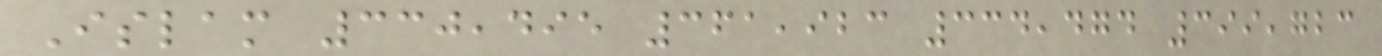Islam 330,495 361,923 334,474 399,723
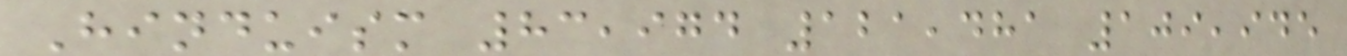Hinduism 83,974 121,481 109,945
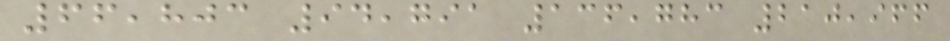66,803 94,791 136,783 210,966
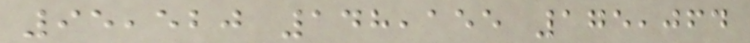95,520 148,155 175,064
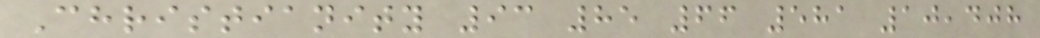Christianity 93 85 66 581 10,408
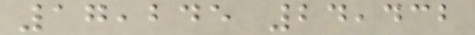17,245 24,432
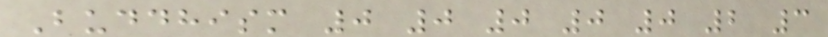Buddhism 0 0 0 0 0 2 3
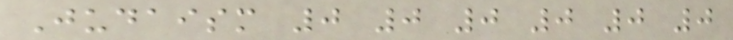Judaism 0 0 0 0 0 0
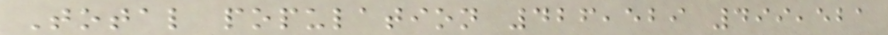Total population 426,529 499,521
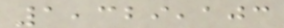1,329,103
